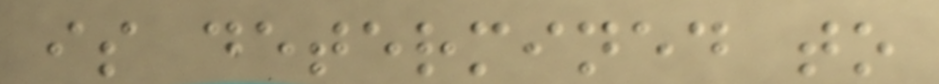is determined to
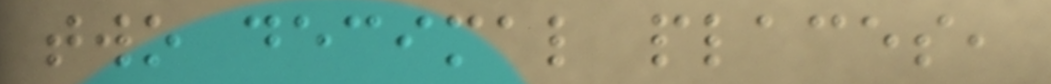two decimal places,
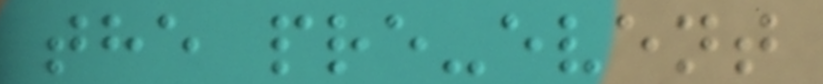the pre-event
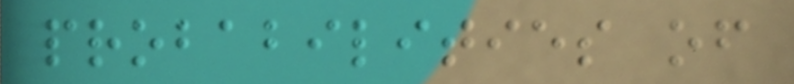probabilities of
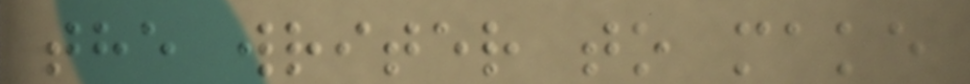the writer to make
